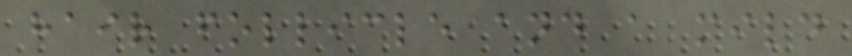hair follicle and a mild
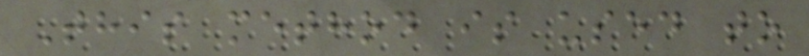This method is used to
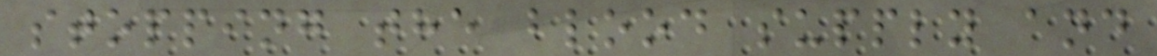stopping the blood supply and
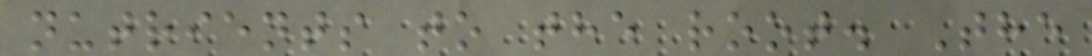nutrients to the root. The
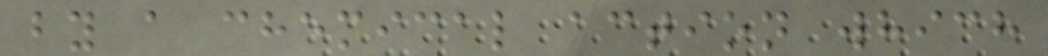by a chemical action which
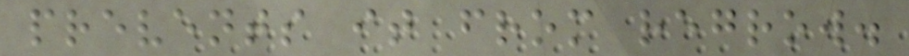prevents it from regrow.
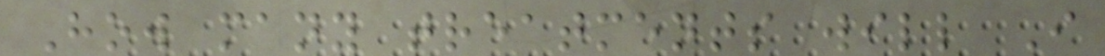How many treatments will I
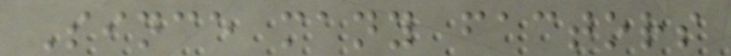Since many factors
